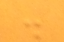.
